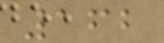162
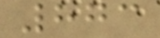873
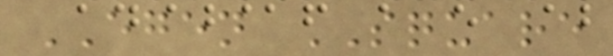EGEN SQUARE
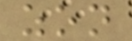zon
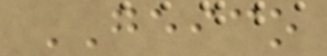GEICO
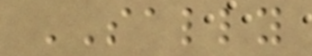SALLY
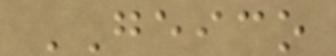GEICO
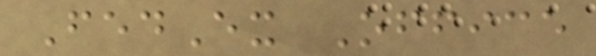FedEx Office
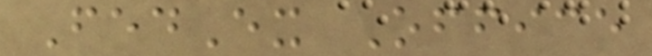FedEx Office
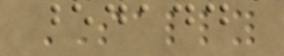SALLY
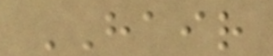HAIR
